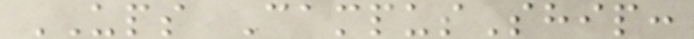UPS CampusShip:
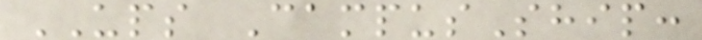UPS CampusShip:
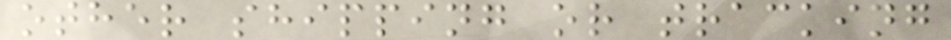other shipping or tracking
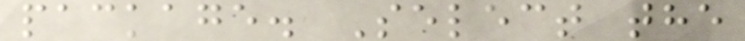package. Select the
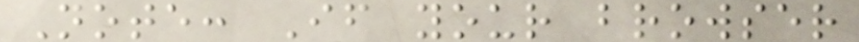Note: If your browser
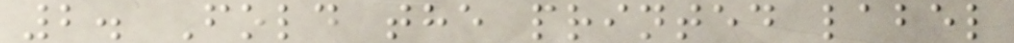2. Fold the printed label
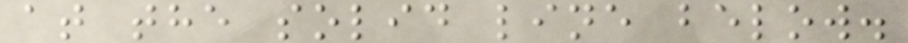at the solid line below.
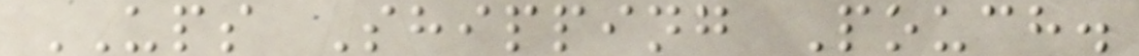UPS Shipping Pouch.
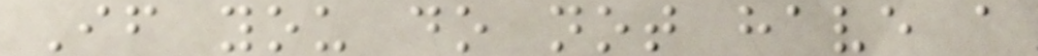If you do not have a
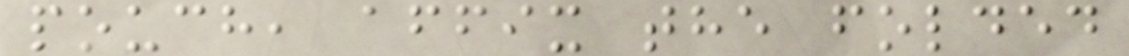pouch, affix the folded
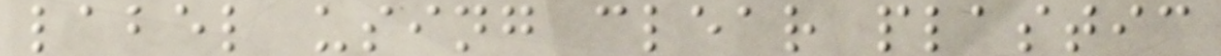label using clear plastic
